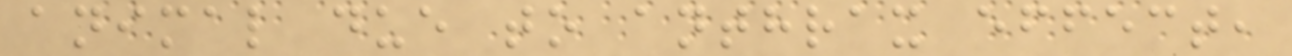animal due to anthrax effect,
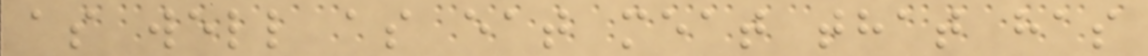as well as eat meat that has
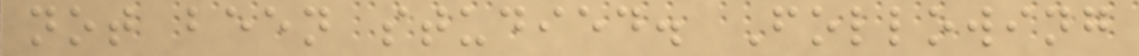not been studied. Following
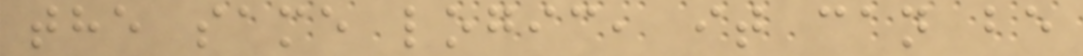the same logic, it can be
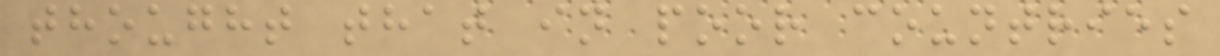thought that in poor countries
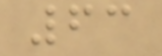63
